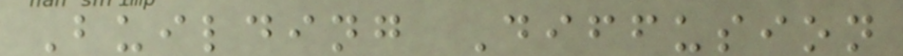Building Diffusion
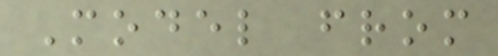Model from
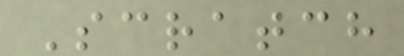Scratch
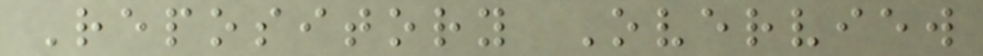Repository Overview
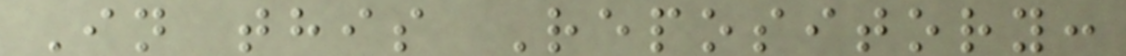In this Repository:
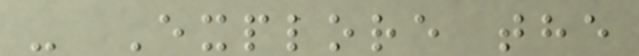- Explore the
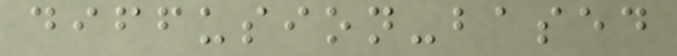diffusion-based
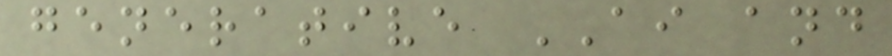generative AI and
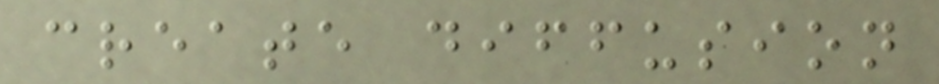create diffusion
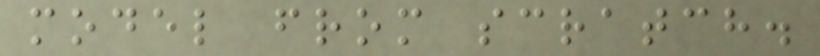model from scratch.
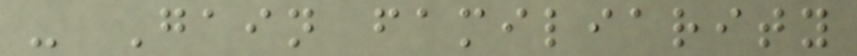- Gain familiarity
